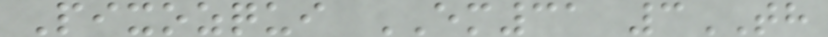Pixozqui EM31 3TH
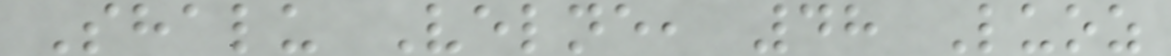Shalu Velne, 48 Luoz
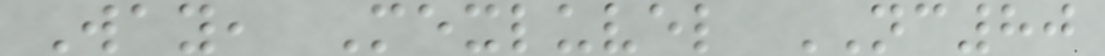Way, Mexluvel NC80
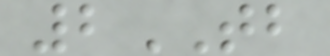2TB
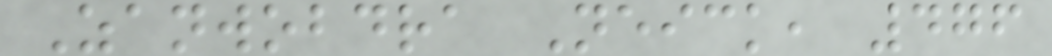Zanwobdra Neick, 476
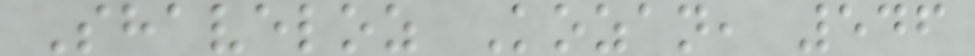Shaveloz Kozan, 546
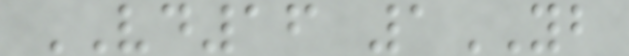VD16 1YB
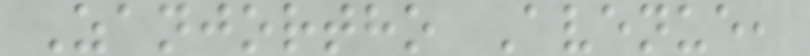Zanjortho Avenue,
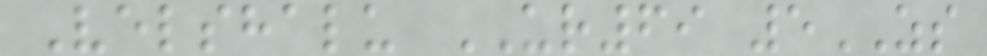Velshalu UR69 5ZS
